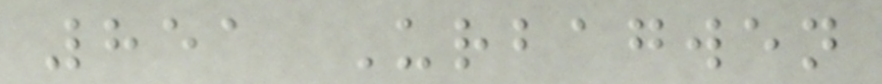851 Urbagwen
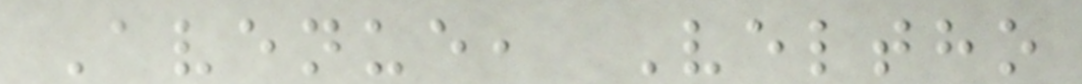Avenue, Veltho
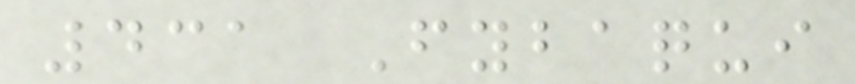431 Fybaqui
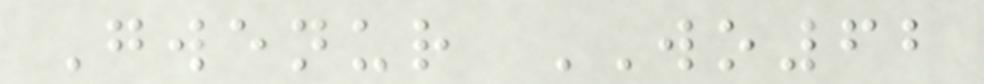Gwenur WO62
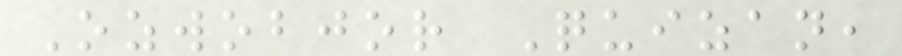Ozwobjor Quizan,
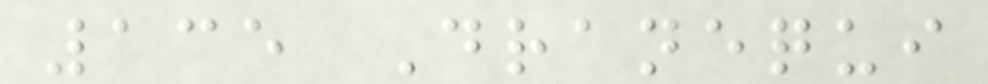135 Dranequi
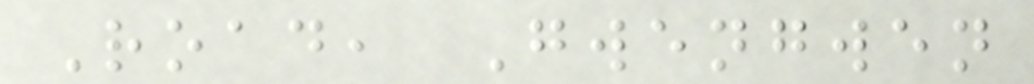Road, Gwengwen
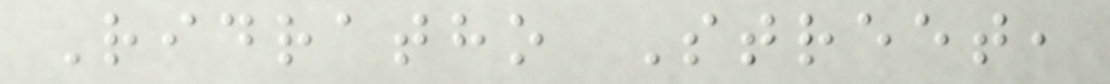Ridratho Street,
